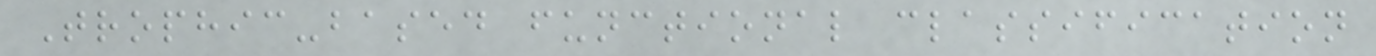Trophic-based functional classification
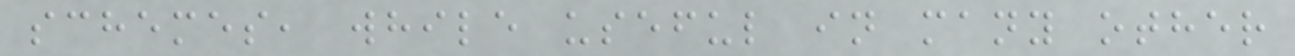schemes, while useful in many other
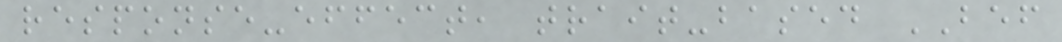response-effect, trait-based BEF
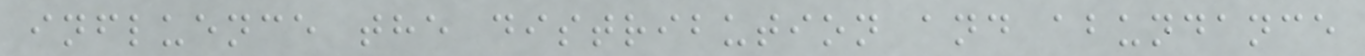influence the distribution and abundance
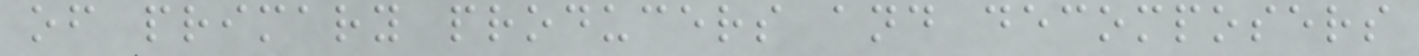of primary producers and decomposers
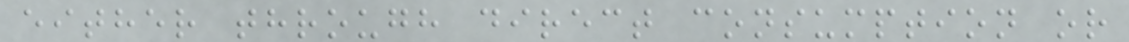either through direct consumption or
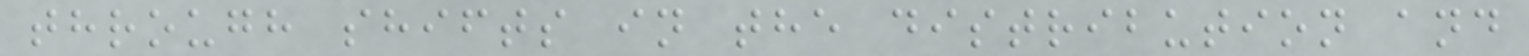through shifts in the distribution and
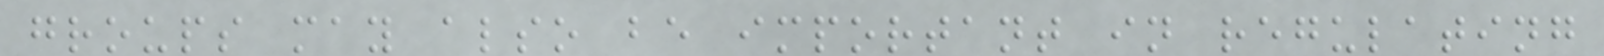groups may also be important in regulating
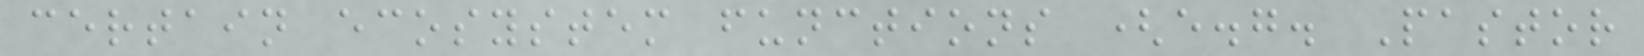certain ecosystem functions (e.g. Pastor
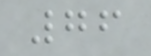76
